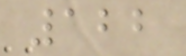122
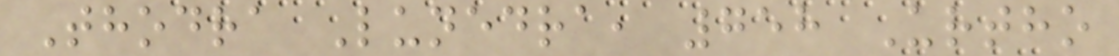Thodra Lunedra, 758 Urtho
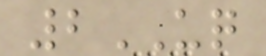2UQ
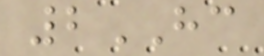2HC
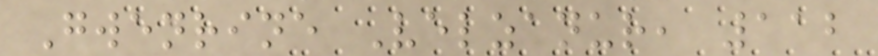Gwenrine Velzanur, 112
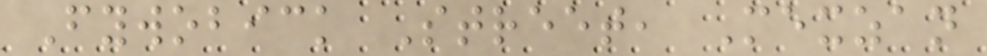Fywobick Street, Mexzan
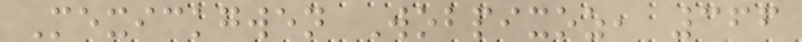Mexickgwen Wobpixoz, 366
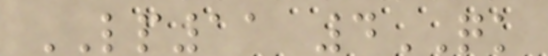LP11 4QK
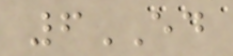6ED
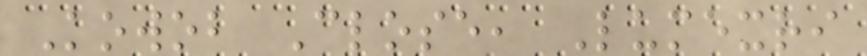Kowob Close, Lumexri
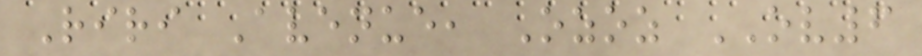Riri Avenue, Ozoz OV6
